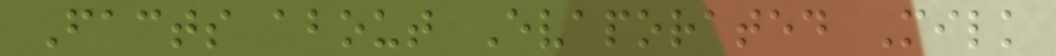Facts about Evaporated Milk
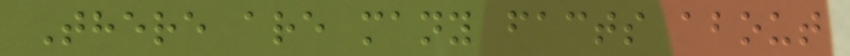There are many facts about
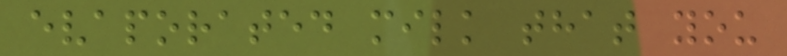evaporated milk that you
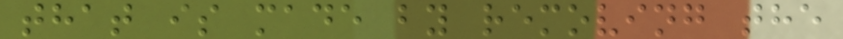that is made by removing the
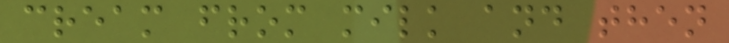cream from milk and then
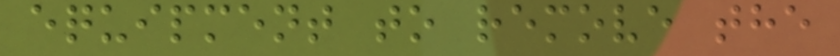equipment to remove the
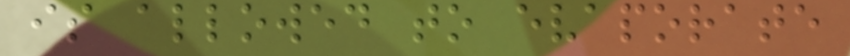is allowed to evaporate
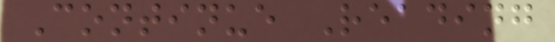Continue Reading
